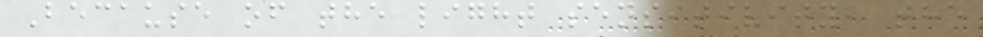Because of the light sensitivity, the
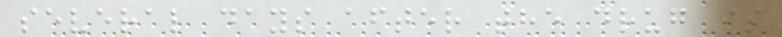several days after the drug is
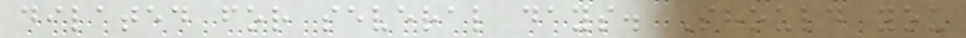dilated for several days. Should you
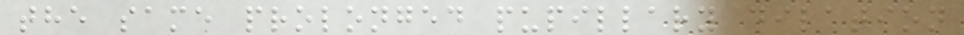the same prolonged pupillary dilation
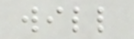will
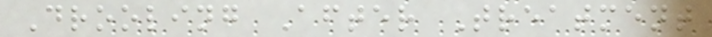Drooling After Treatment
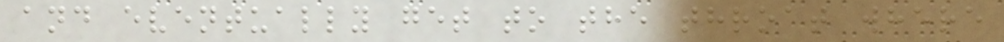and eventually get to the throat where
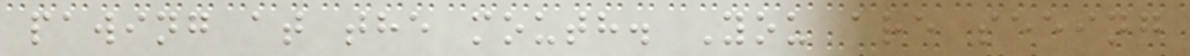pawing at the mouth. You are seeing
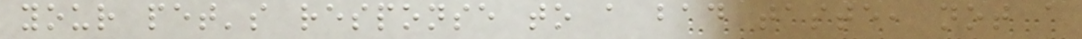your pet's response to a bad taste, not a
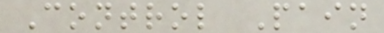Control Pain
